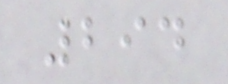294
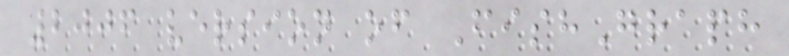2006 version of FishGraph
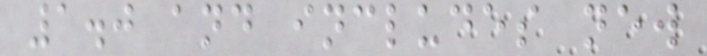1.0 and includes new
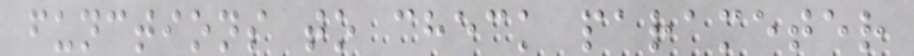functions to check parameter
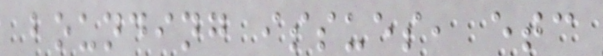bounding issues, etc
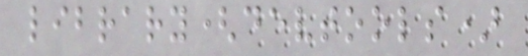library(devtools)
